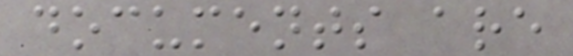documents are
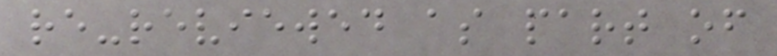re-reviewed as part of
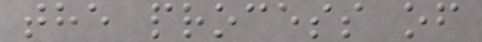the process of
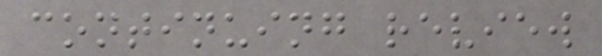continuing review
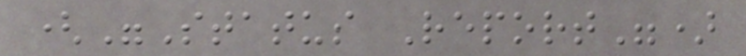("Status Report")
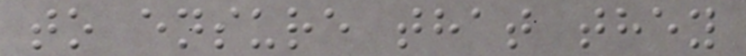to ensure that they
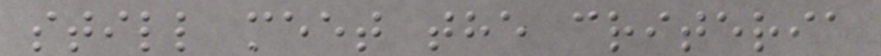still meet the criteria
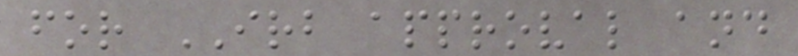for IRB approval and
